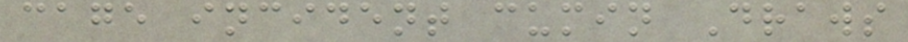cage incident cumin Draws
